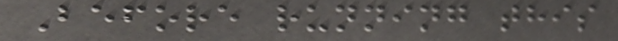Before running this
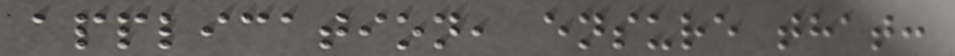application, ensure that:
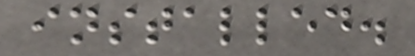installed.
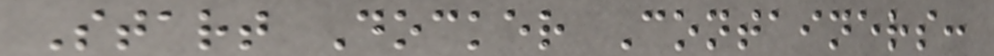Start Docker Containers:
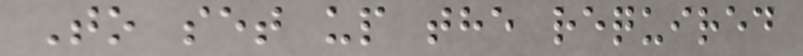To set up the required
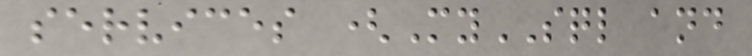services (MySQL and
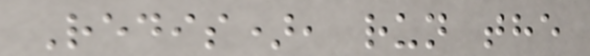Redis), run the
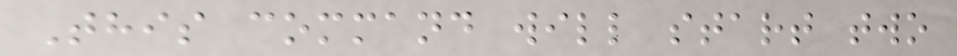This command will start two
